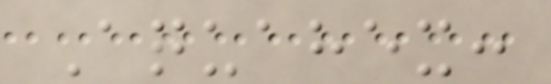Aquahex:
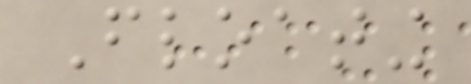Floating
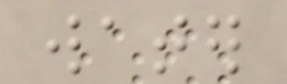water
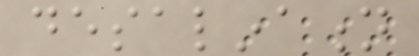desalination
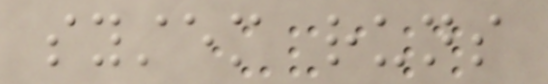system runs
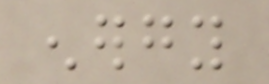energy
